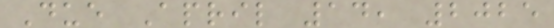Due April 14, 2025
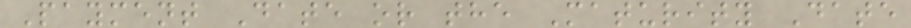Payment Date or the Maturity Date
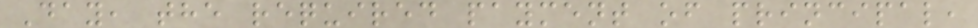Day, the required payment of principal,
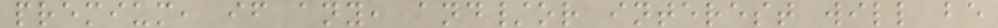premium, if any, and/or interest will be
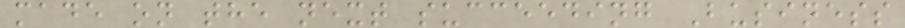made on the next succeeding Business
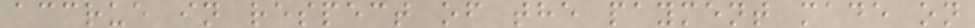accrue in respect of the payment made on
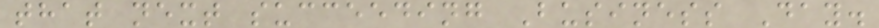that next succeeding Business Day.
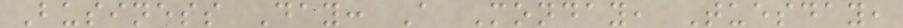Business Day: A Monday, Tuesday,
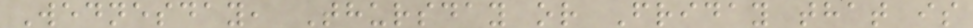Wednesday, Thursday or Friday that is
